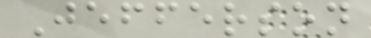Jefferson
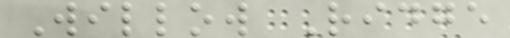Willow Ridge
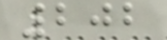202
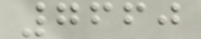7660
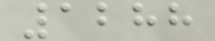1288
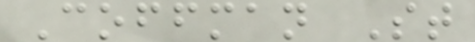Coffman St
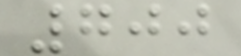700
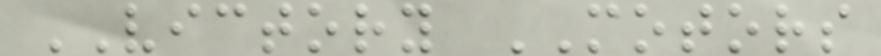VICTORY MOTORS
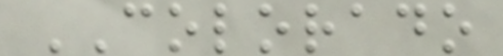COLORADO
